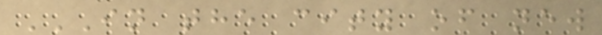IN THE CITY OF NEW
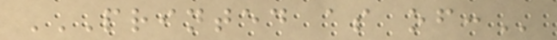PRINTED AS OF:
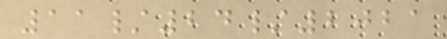11/24/2021
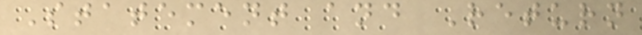Statement and Return
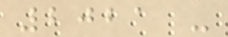2021 -
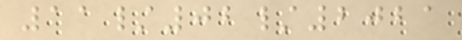11/02/2021
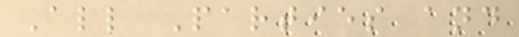All Parties and
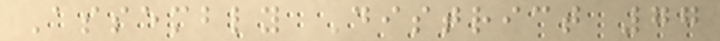Assembly District 77
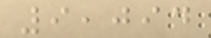9,094
